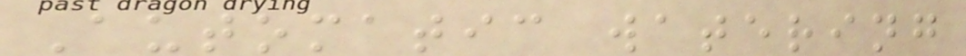Automatic watering
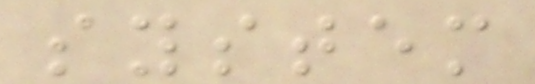system
